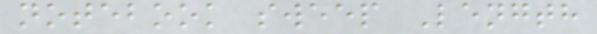notebook sweep Length
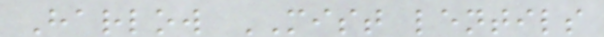Harlow MIST lentils
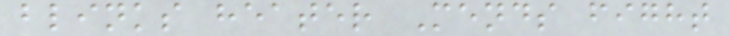blinks heater Mends fight
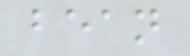bean
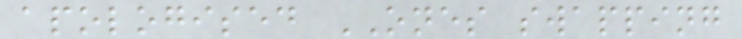apologised ONES swapping
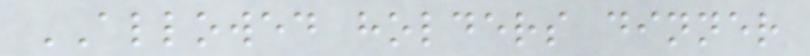ALLOWED holders dinner
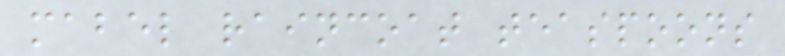mabel raincoat teaspoons
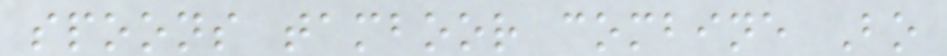spoons tamboor combine Bo
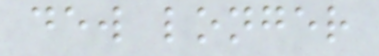dew longer
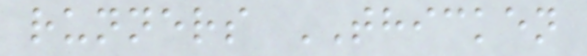runners THICKEN
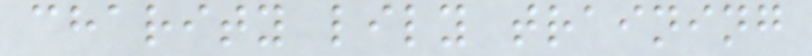charity lily training
